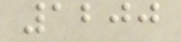1200
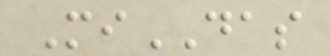MiDAS
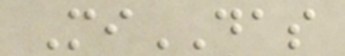MiDAS
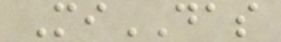MiDAS
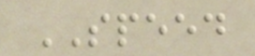SPEED
